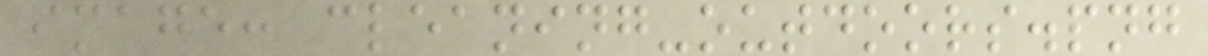image: cleaning-outdoors.png
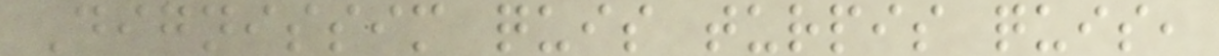Dignissim quis turpis quis,
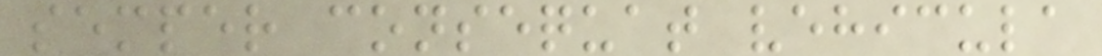semper consequat vehicula
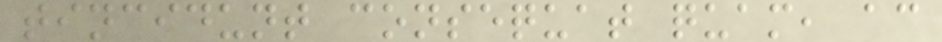tincidunt consequat quam, ac
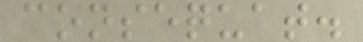consequat.
